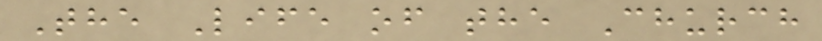The Life of the Church
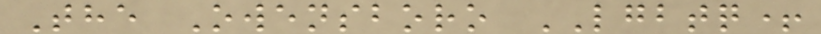The Owensboro LGBTQ+
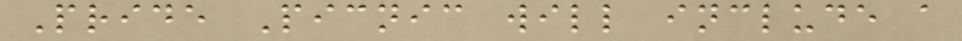Pride Picnic will include a
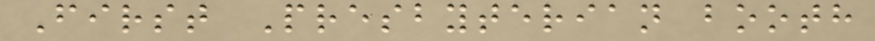First Presbyterian booth
